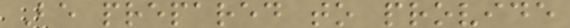Be prepared to provide
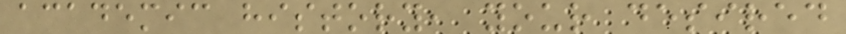academic history, your desired
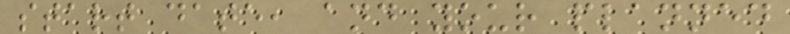start date, and your planned
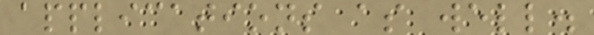applications as well.
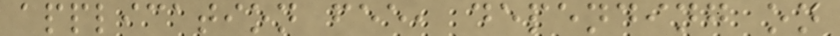application fee, depending on
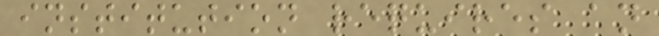institution requires an
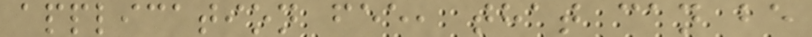application fee, that can be
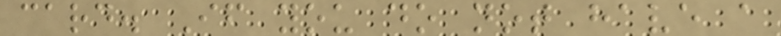card. If you do not have a
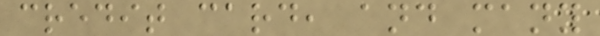credit card, and many
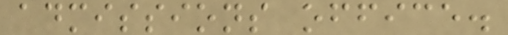admissions office.
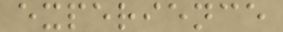experience
